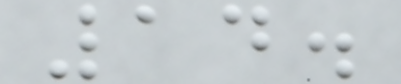14.
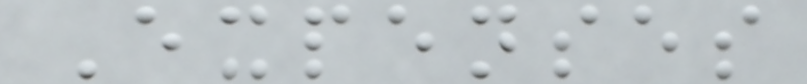Expenses
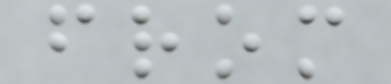from
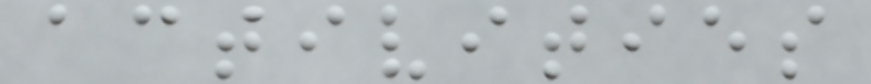activities
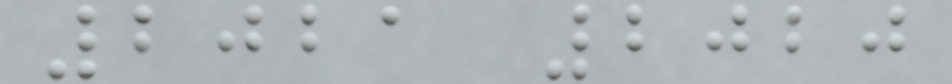2021 2020
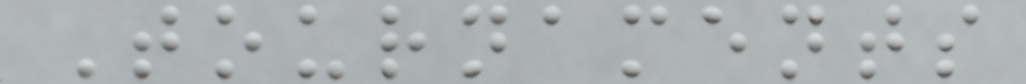Tournaments
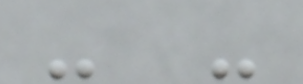- -
